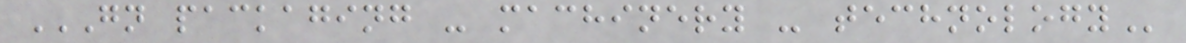GN PACKAGING - MACHINERY - TECHNOLOGY
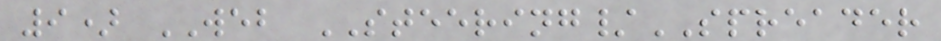9) WEB STEERING/SPREADER
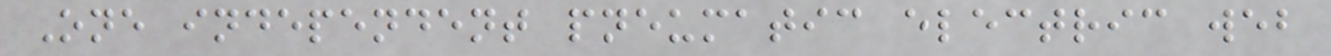One independent pneumatic electric web
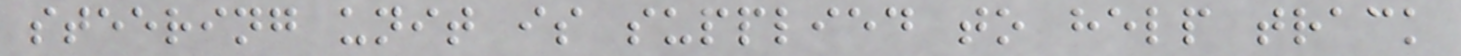steering unit is supplied to help track
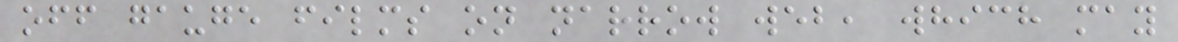off gauge films on narrow web, which may
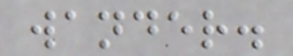wander.
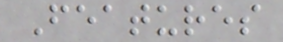Features
